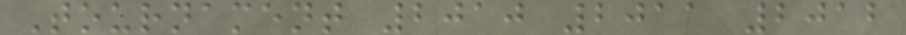Tournament 2010 2011 2012
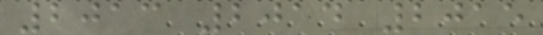2013 2014 2015
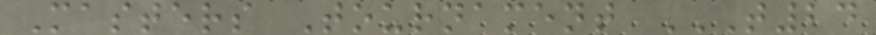Masters Tournament T24
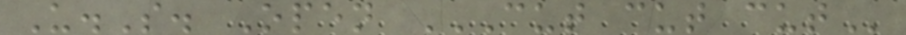U.S. Open CUT CUT CUT
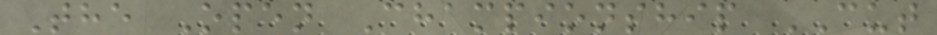The Open Championship CUT
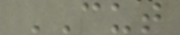CUT
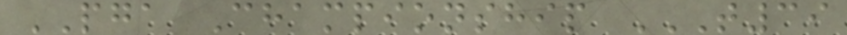PGA Championship T39
